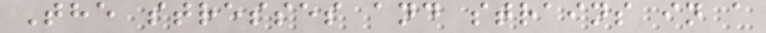The stresses and strains in a
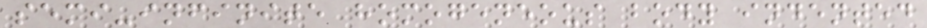semi-infinite homogeneous body indented
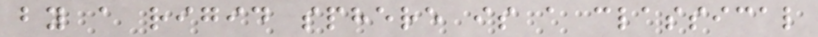by a rigid sphere is a classical
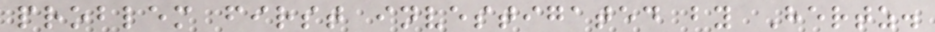problem first investigated by Hertz.
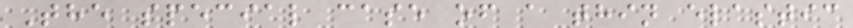The special case of a thin elastic
